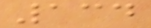134
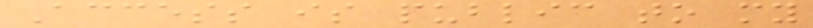Access is public to my
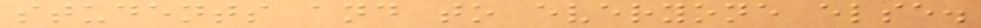students and to everyone else.
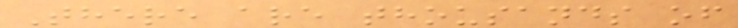There are thousands of
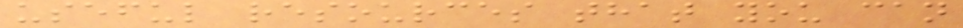useful resources that you can
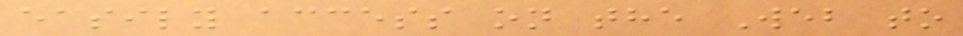easily access on the Web to
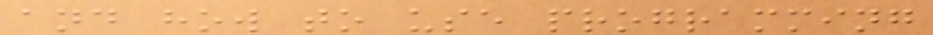and how to use programming
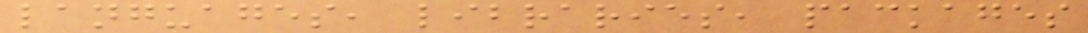languages, libraries, packages
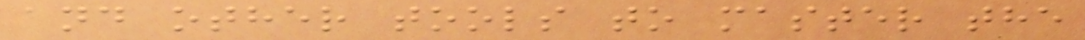and other tools to master the
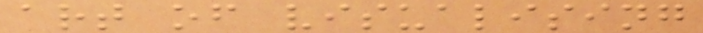art of visualising
